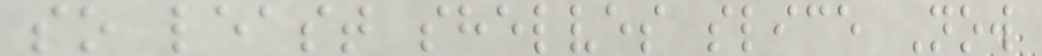so least shelves slice Now
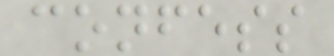confess
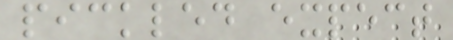pickled expect
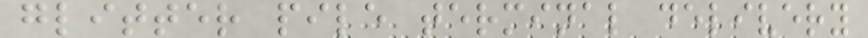glitter pile terminal delivery
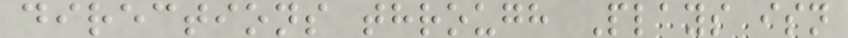directions through Plays isn
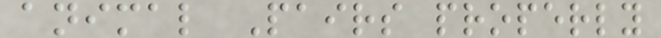animal Pairs properly
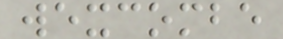wexcombe
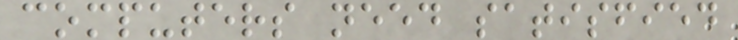computers need satisfied
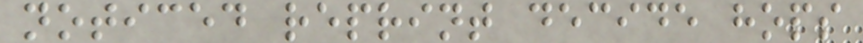noticed reprint decide hops
